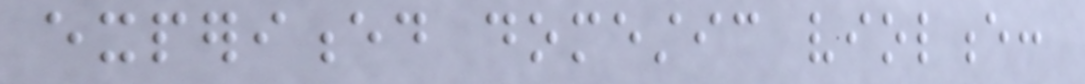experienced domestic violence:
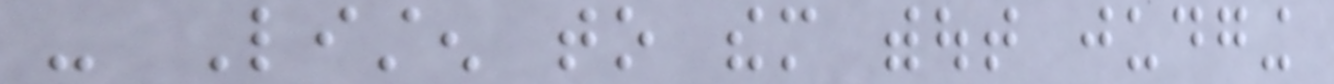- Listen to them without judging
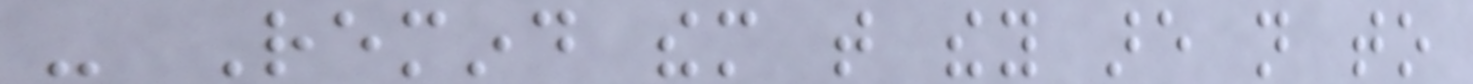- Remind them that they are not to
